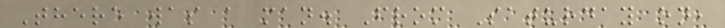There was a man. From Saturday on,
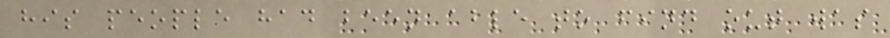his people had been able to find out was
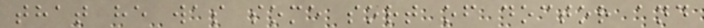that he was some sort of doctor and
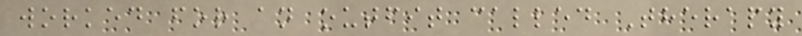worked for an outfit called Therapy
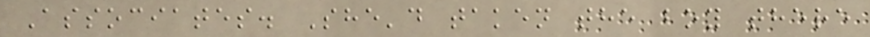Associates. She'd taken the boy there
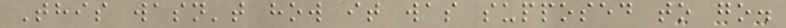This wasn't how it was supposed to go.
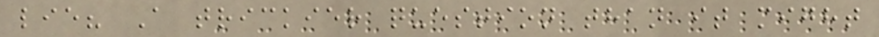lie? A trickier question than it might
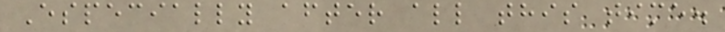Especially after all this time.
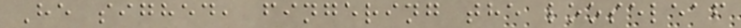He sighed, fingering the looseleaf
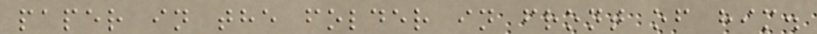paper in the folder in front of him.
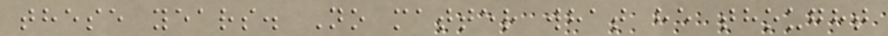these years. No matter what he thought
